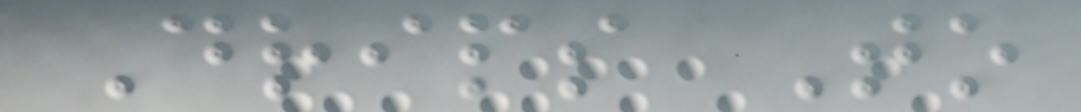Drips To
